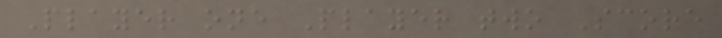Player one Player two Score
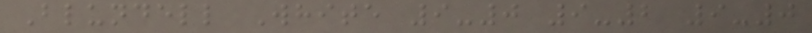Blundell White 9-0 9-2 9-0
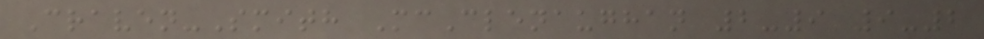Craven-Smith McClenaughan 2-9 9-2
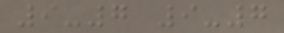9-7 9-7
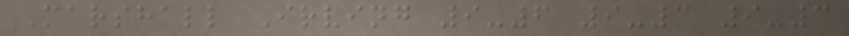Marshall Irving 9-6 9-3 9-3
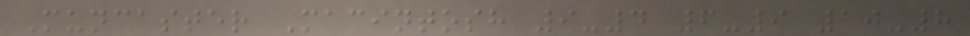Muncaster Macintosh 9-4 6-9 10-8
